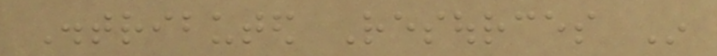Distributed Resources In
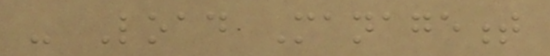- Load Management
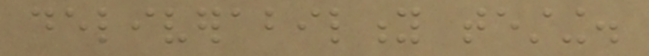deliverability testing.
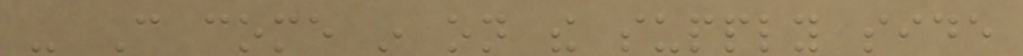- Can come in on the supply side
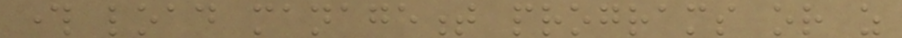through load management programs or as
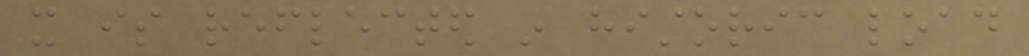it is reflected in historic load
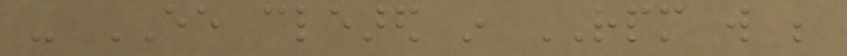- EE cleared in RPM will be
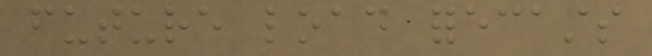future load forecasts
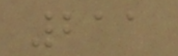211
